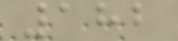182
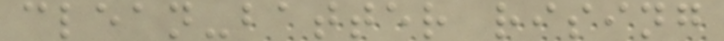clean-batter rising
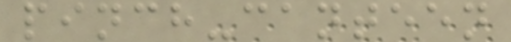pinch-canteen
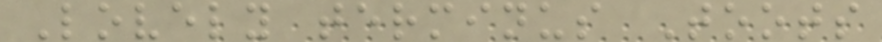Lovely terminus Toots
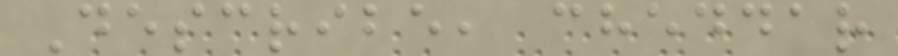Describe, cheddar
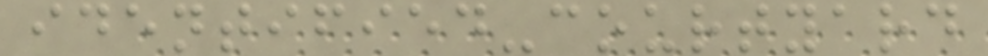identified-courtyard
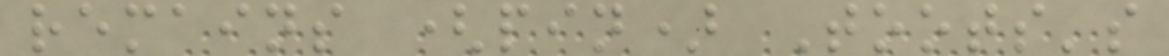remains (pin) Toots's
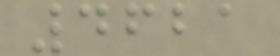4621
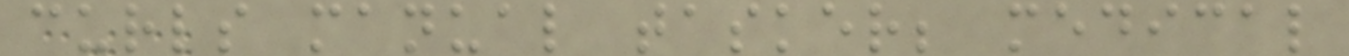curls manual tasker; medical
